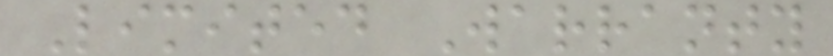Limited Warranty
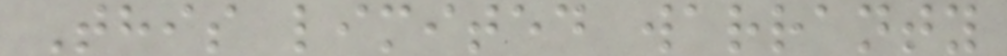This limited warranty
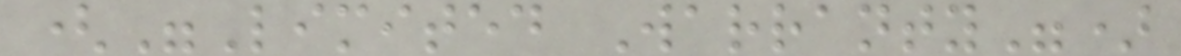("Limited Warranty")
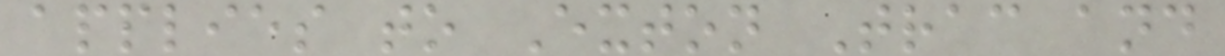applies to Exton Trac and
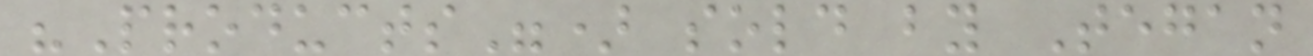"Products") sold by Tegan
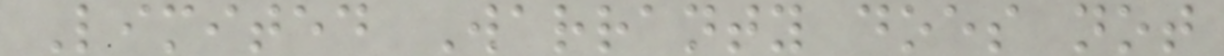Limited Warranty does not
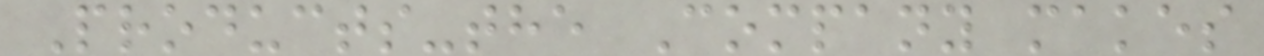Products-the Company makes
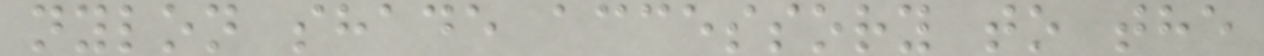nylon shade accessory to the
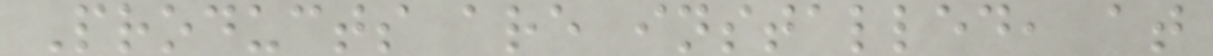Products are installed, at
